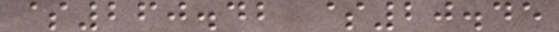$260.42 $20.45
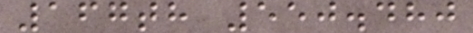167th 550.480
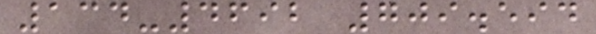134-4692 709.594
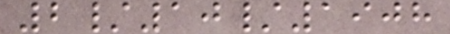2/10/1908
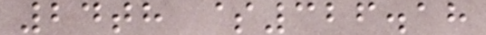24th $326.18
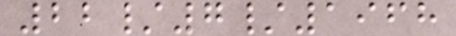22/7/1968
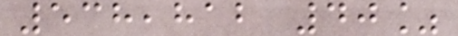538,812 40%
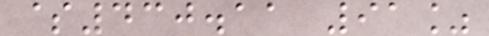$430.11 91%
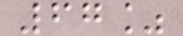67%
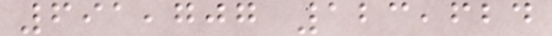691,707 123,624
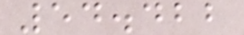54.422
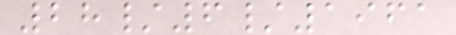28/6/1961
